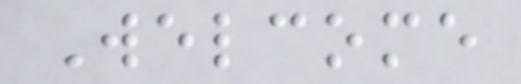Welcome
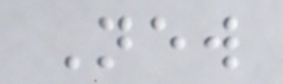New
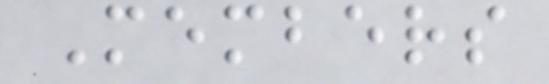Members
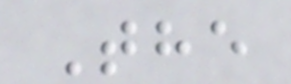The
